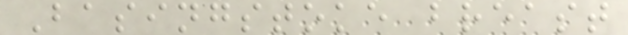Basingstoke breast
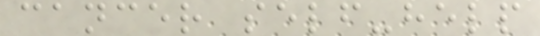cancer self-help
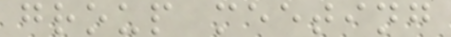group meeting
